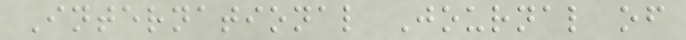International Journal of
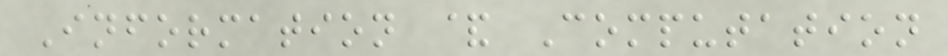Information & Computation
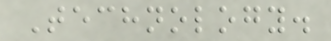Technology.
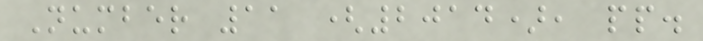Number 11 (2014), pp.
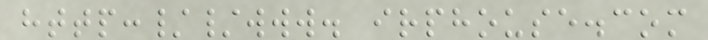http://www. irphouse.com
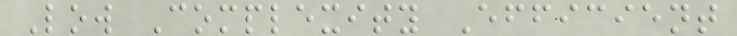Low Complexity Efficient
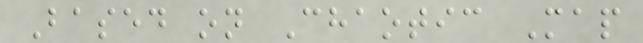Based on Chaotic Map
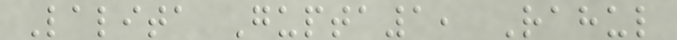Lalita Gupta1, Rahul
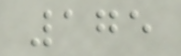175
